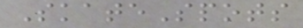SkateSpots
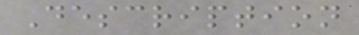Description
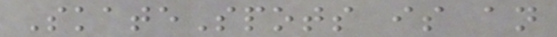SkateSpots is an
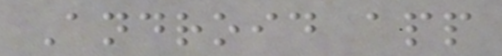Android app
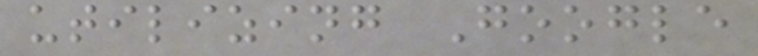utilizing Google
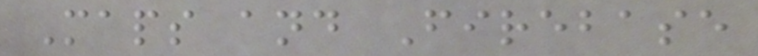Maps and Firebase
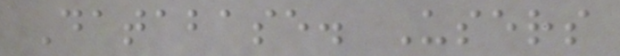Database. Users
